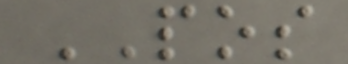POS
